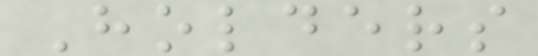Holders
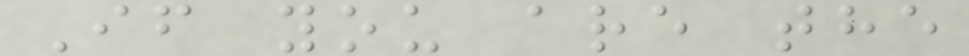If you are the
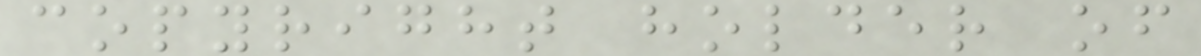copyright holder of
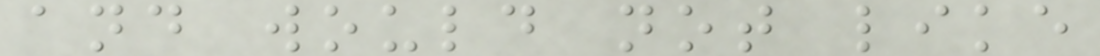and would not like
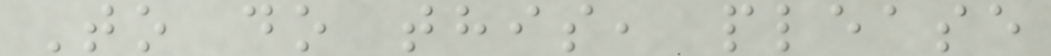To do this, please
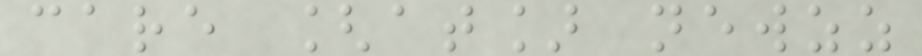care [at] newzz
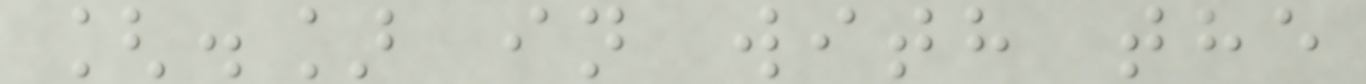[.] in with the
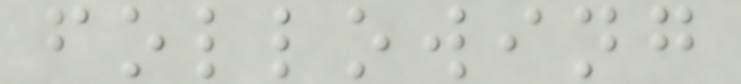following
